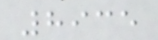8935
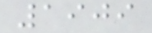1909
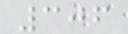306
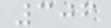306
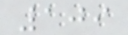109
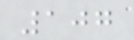107
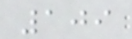109
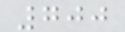700
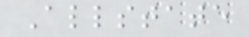Allstate
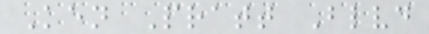Ken Pratt Blvd
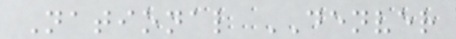National DENVER
